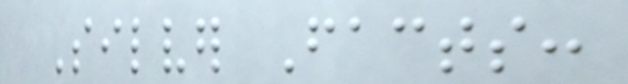Silver Facts:
